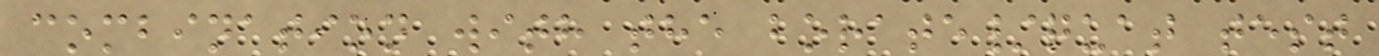combination with the borate/quat test
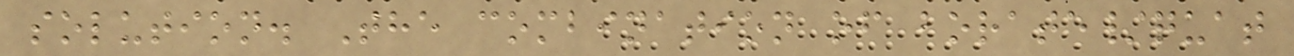solution. The combination of borate/quat
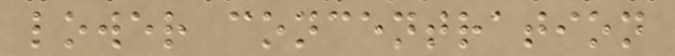lower concentration
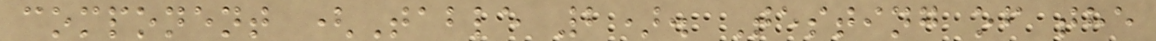component (Table 2). Testing of the
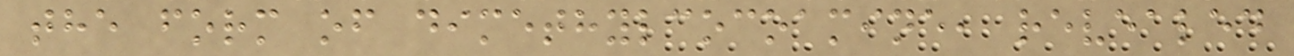the form of dimethylcocoamine, revealed
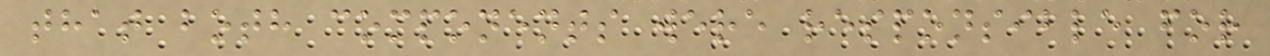that both components were responsible for
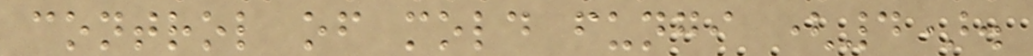control of mold fungi (4).
